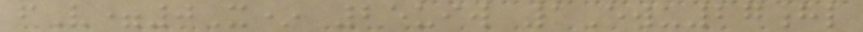fV=0X* 25uiw 1Ewu27hl
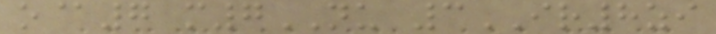o@7 m7NU 3IR8zi
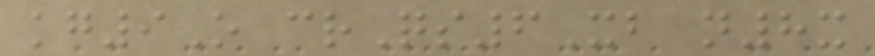kg9O crQs6Xb n8x
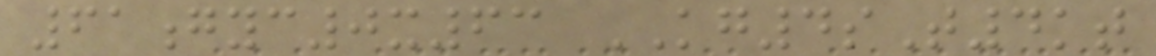61gyc0x63 KG4sT4kt
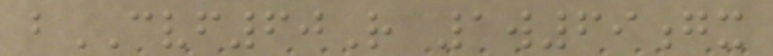bCVF60R 1w69gx
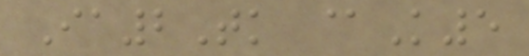Ia2Tk @K5
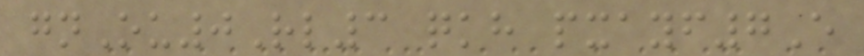gnOu0Rl3 qkh pxayf7E
